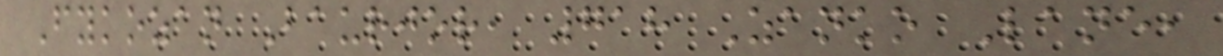Fykozan Baurjor, 718 Zanko Lane,
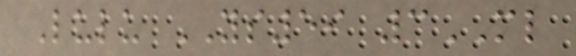Lulu YS59 3ML
